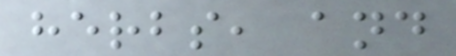herbs, and
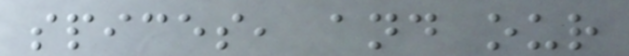spices, and our
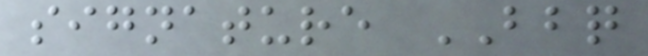signature BBQ
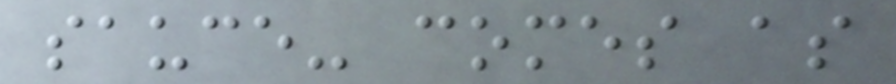sauce- comes as
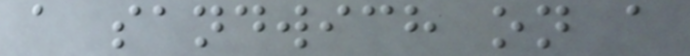a sandwich on a
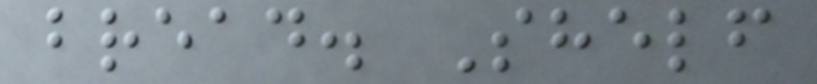bread. Shelf
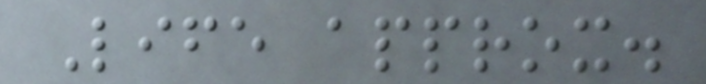Life approx.
